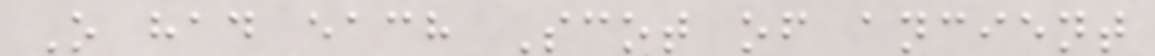O had each Scot of ancient
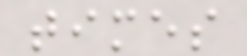times
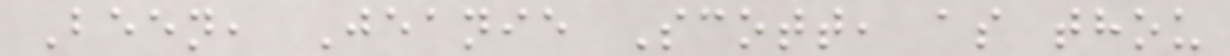Been, Jeanie Scott, as thou
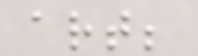art;
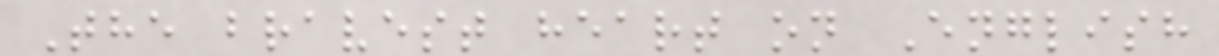The bravest heart on English
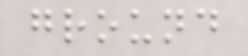ground
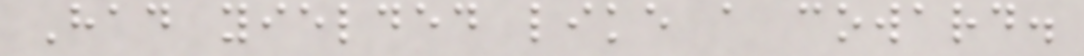Had yielded like a coward.
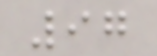97
